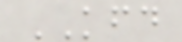KFD
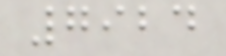7924
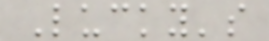Lucky's
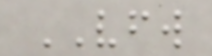VFW
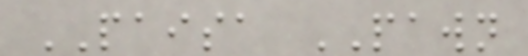PAISA PAWN
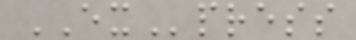EXpress
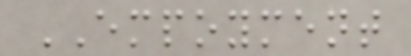EMPOYMENT
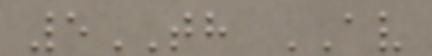5TH AV
